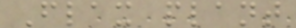Flax plant
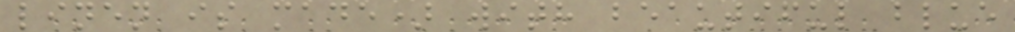linen is made) with beautiful blue
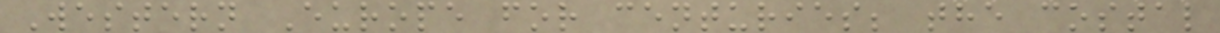Western Europe for centuries; the costal
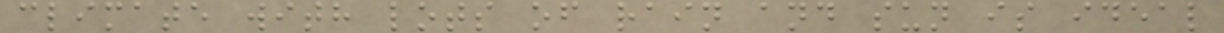climate with lots of rain and sun is ideal
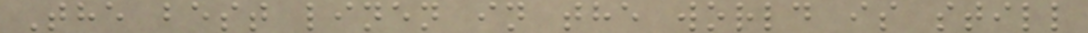The best linen in the world is still
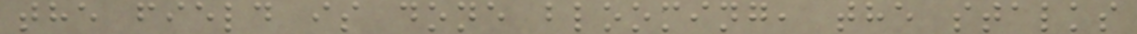the field is done blooming, the stalks
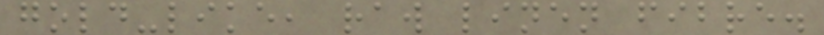gold-like, raw linen fibre.
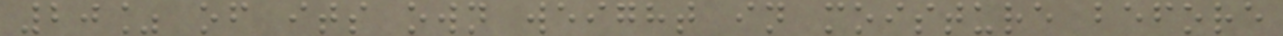20% of its own weight in moisture before
